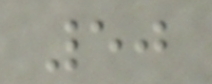50
